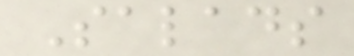Salads
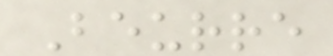Beurre
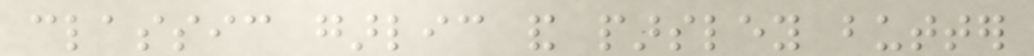classic garlic and parsley butter
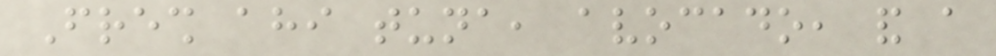Fresh ahi tuna, avocado, and a
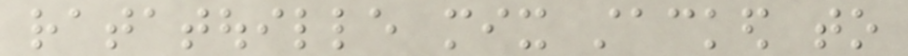ratatouille mix stacked to
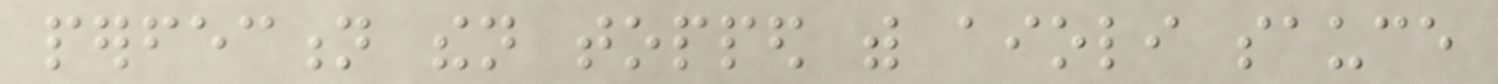perfection then topped with aioli sauce
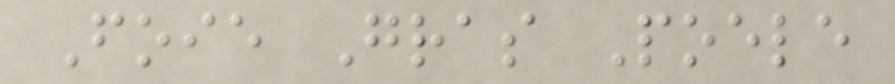Foie Gras Poele
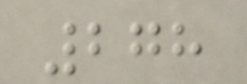278
